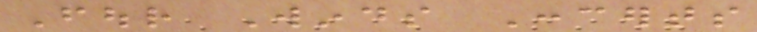Four Winds Concerts
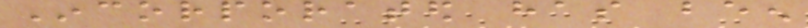Incorporated has been
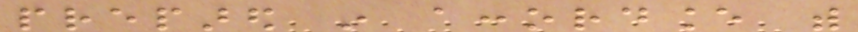prepared in accordance with
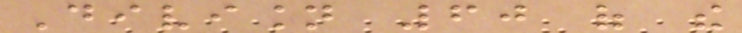Division 60 of the
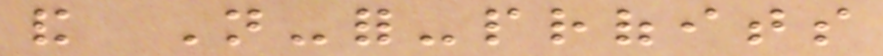and Not-for-profits
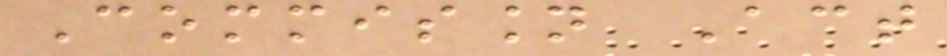Commission Act
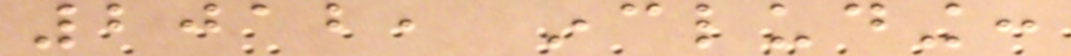2012, including:
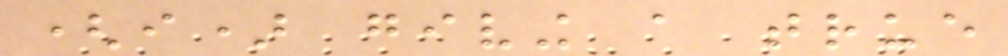(i) giving a true
